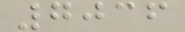7036
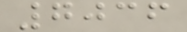7036
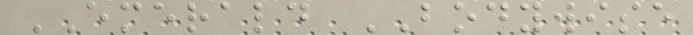EMERALD BODYWISE
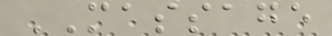MASSAGE
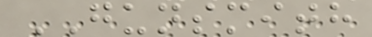GUNSMITH
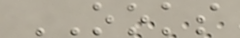OOKS
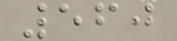560
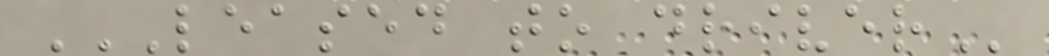LEASED TO DRIVER
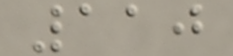110
